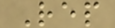Rep
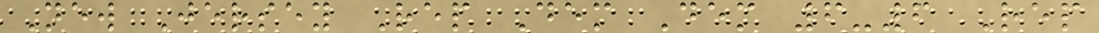New Jersey Rep Dem Dem 6-6 Rep
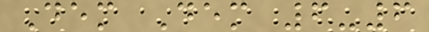Dem Dem 6-6
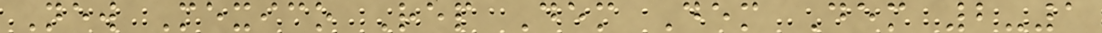New Mexico Rep Dem Dem Dem 2-1
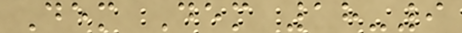Dem Dem 18-9
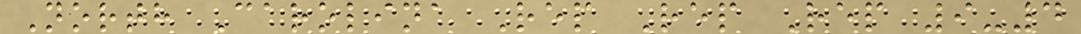North Carolina Rep Rep Rep 9-4
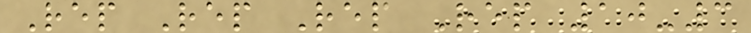Rep Rep Rep Rep 10-3
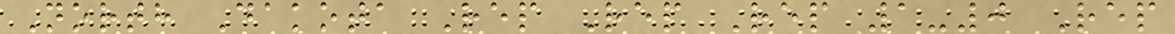North Dakota Rep Rep Rep 1-0 Rep
